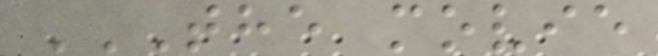THE MOVIE
